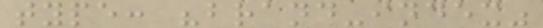type: "brand-index"
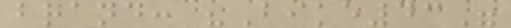brand: "Bike43"
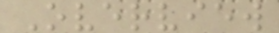Overview
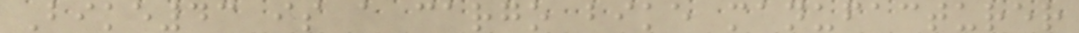Bike43 is a cargo bike manufacturer
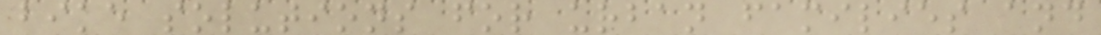bike solutions for urban families and
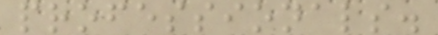professionals.
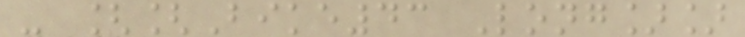- [[Bike43 Long]]
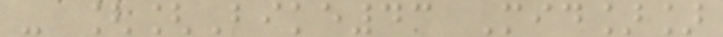- [[Bike43 Mid]]
